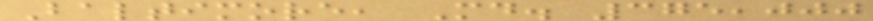Baltimore, Md. 375,000
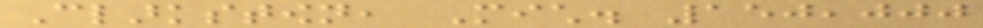Clarkstown, Mich. 150,000
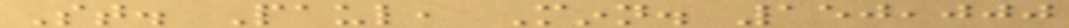St. Paul, Minn. 150,000
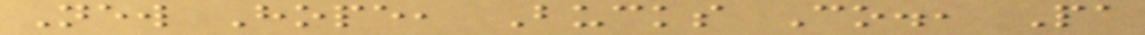New Hope, Bucks Co., Pa
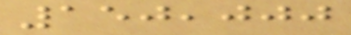150,000
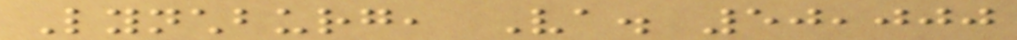Lynchburg, Va. 50,000
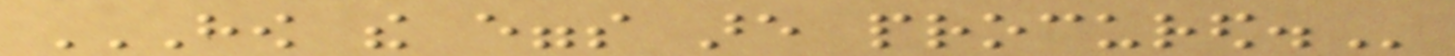HOW THE EGGS ARE PROCURED.
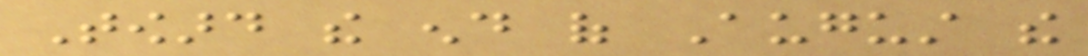Toward the end of August the
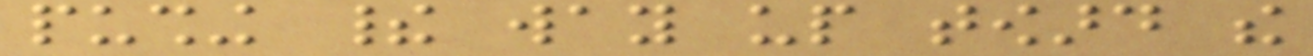pushing their way up toward the
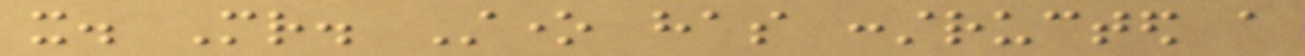it. Mr. Stone has constructed a
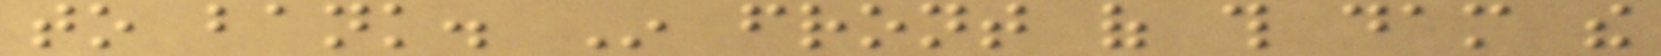to bank. In front of this dam the
